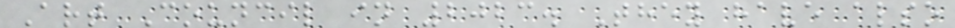Art Council in 2023. They have also
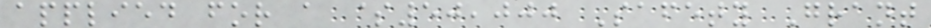applied for a $50,000 Safety Grant
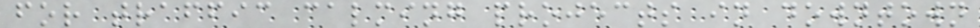for traffic calming projects in downtown
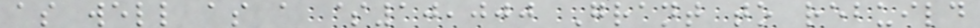as well as a $10,000 Grant to rebuild
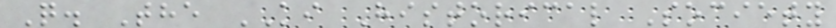Q. The KI Historical Society
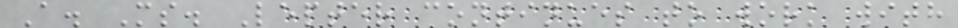A. Ms. Lepter continues to work with
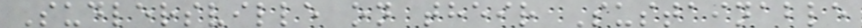Sudlersville on their Sustainable
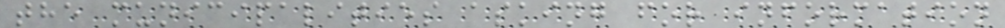the municipalities asking for information
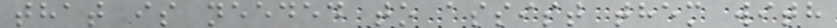that is needed to assist them with
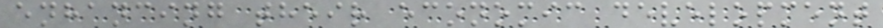enhancing their economic development
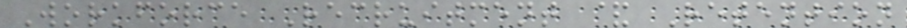Workforce Recruitment & Retention
